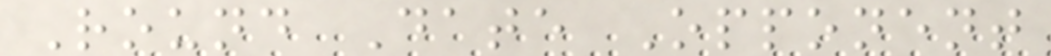Round Date Opponent
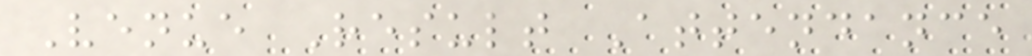Venue Result Attendance
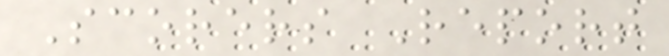Scorers Report
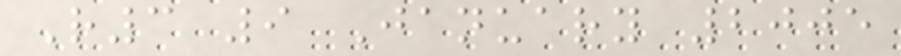R3 9 January 2005
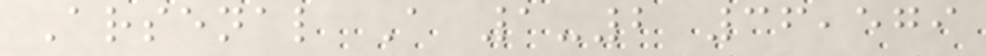Arsenal A 1-2 36,579
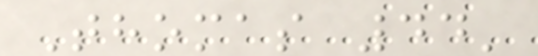Thomas 44'
